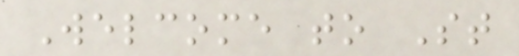Welcome to St
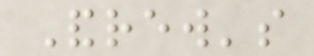Andrew's
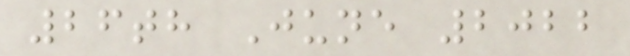26th June 2022
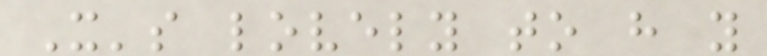It's lovely to have you
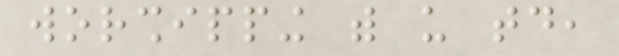worshipping with us today,
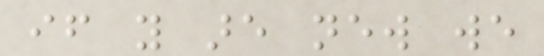if you are new we
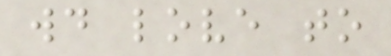would love to
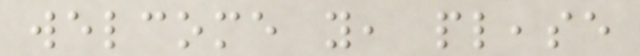welcome you, please
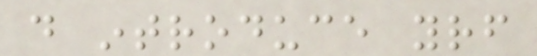do introduce yourself
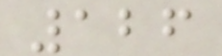126
